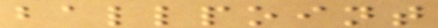ballpoint
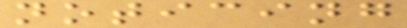noticing
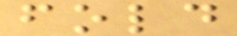fold
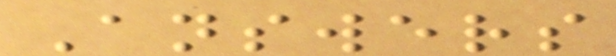Answers
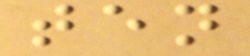ten
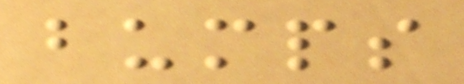bumps
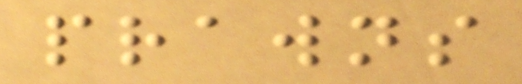prawns
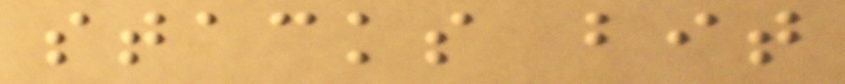stacks bit
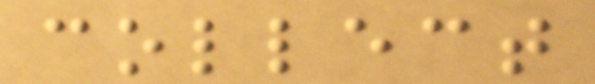collect
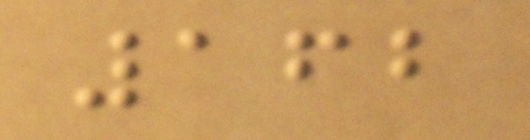162
